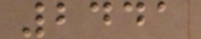2441
